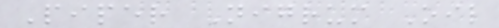Piper Nigrum Oil
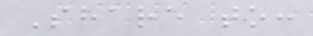Share to:
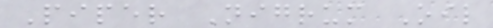Piper Nigrum Oil
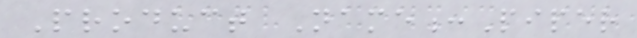Product Name:Piper
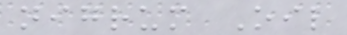nigrum Oil
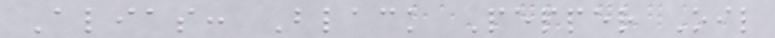Alias: Black Pepper Oil
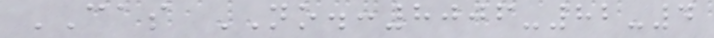CAS NO.:8006-82-4
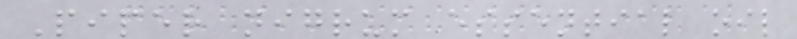Piper nigrum essential oil
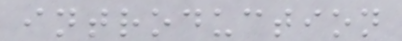introduction
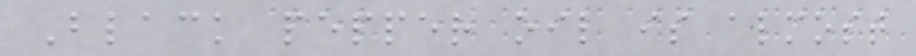Black pepper oil is almost
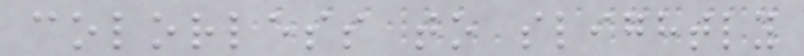colorless to slightly
